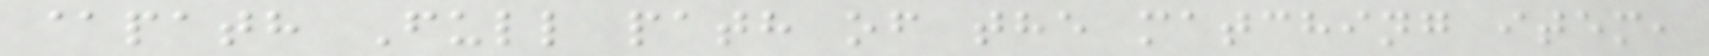@path Full path of the matching item,
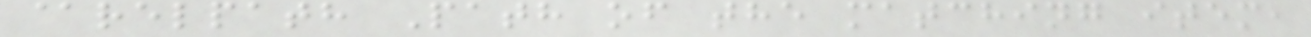@relpath Path of the matching item,
